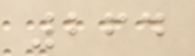264
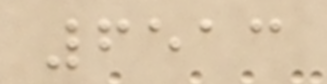6513
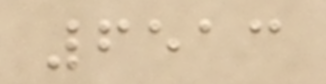6513
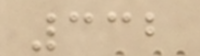332
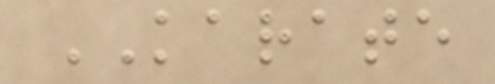KARATE
